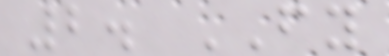2. FY
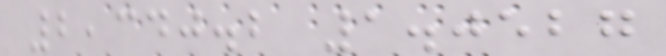2,340.2 1.0527
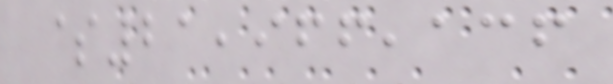$21,966,136
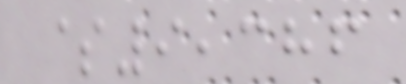$9,386
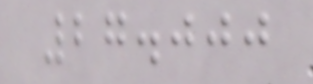27.000
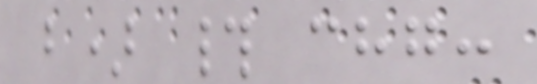b) # chg:
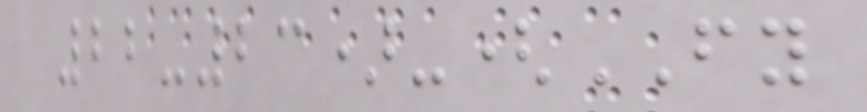22-23)-(FY
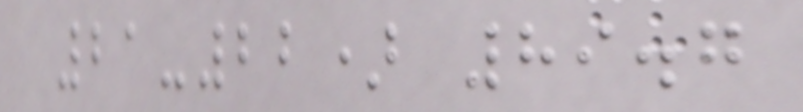21-22) 89.7
